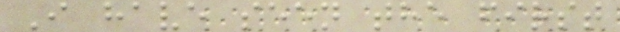I have seen the first
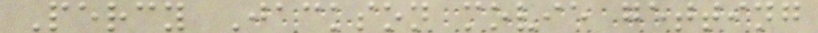Percy Jackson movie getting
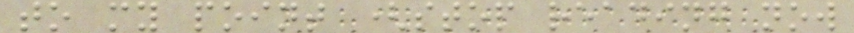to my point (stop reading now
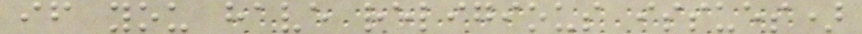if you have religious issues)
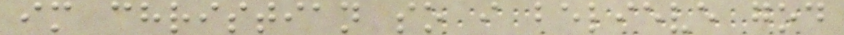im christian so i believe god
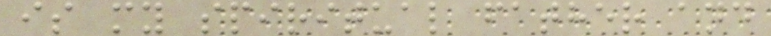is my spiritual father and
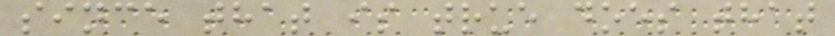since that is true does that
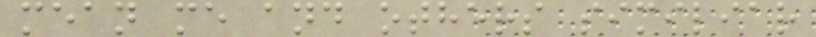mean me and others similiar
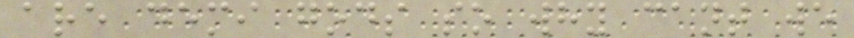are demi gods so why cant we
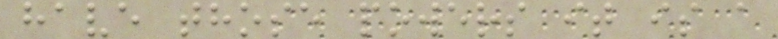have those powers it is a
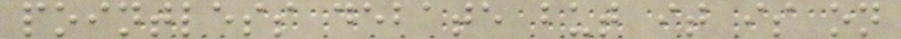pointless debate but it is on
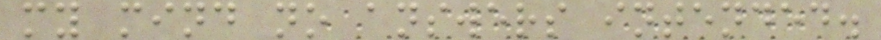my mind no answers intended.
